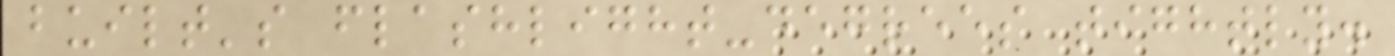built's flashlight-degrees tightly.
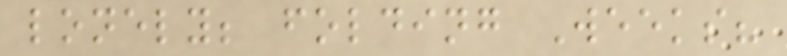lonely; folding Weeks?
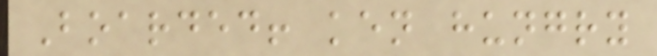Boarded! ken hungry
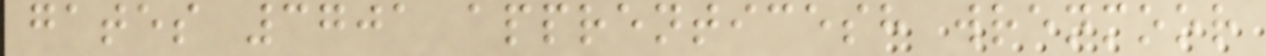gates 3701 apprenticesh wrenmoor
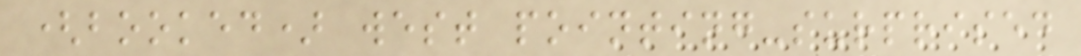(booked) west pointing-surprised
